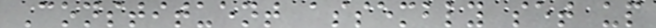Constituent assembly set up
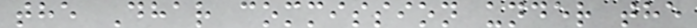the Dhar commission under the
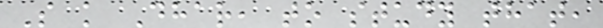S k Dhar, to study that,
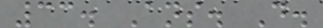33. Ans. D.
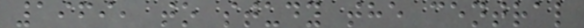1969, to study the central
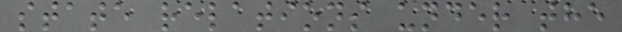state relations under the
